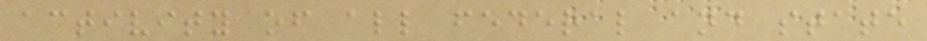activity of all federal and state
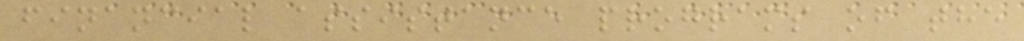financial assistance programs of the
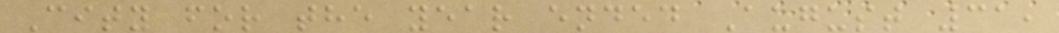City for the year ended August 31,
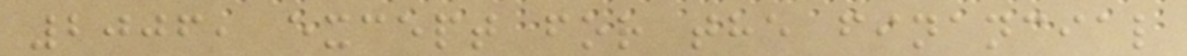2006, except for the financial
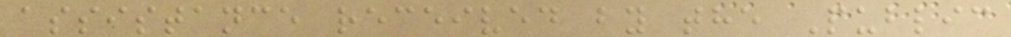assistance received by the Public
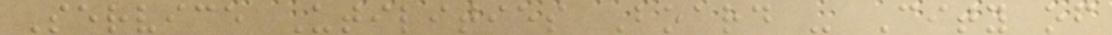Service Utilities Board - City of
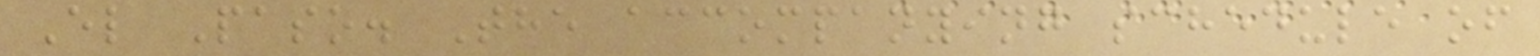El Paso. The accompanying schedule of
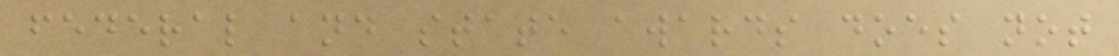federal and state awards does not
